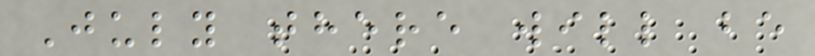July there will be
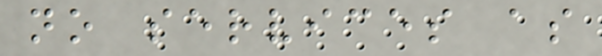no services as
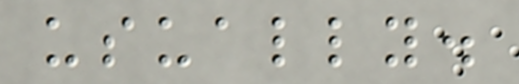usually.
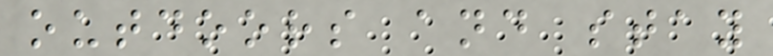outdoors and stay
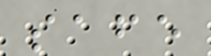safe
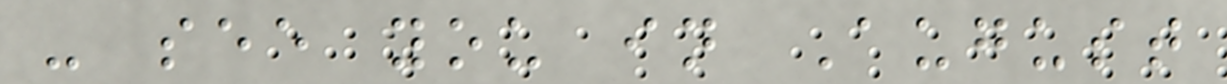- see you in August
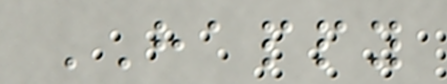HAPPY
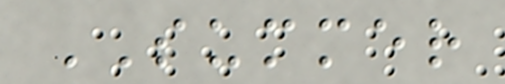SUMMER
